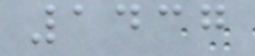1437
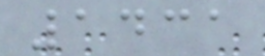1431
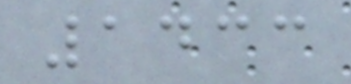1433
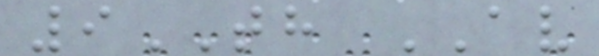9TH AV
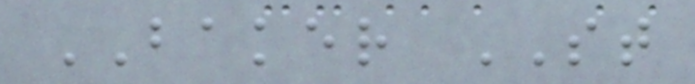BAKER ST
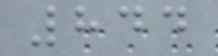844
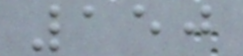150
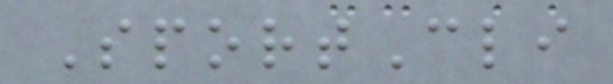SportCli
